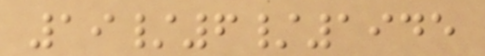19/6/1945
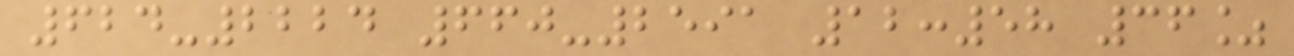624-2224 660-2591 12:58 36%
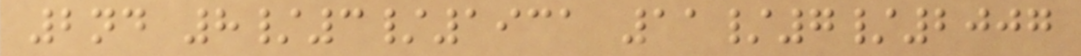2nd 8/3/1931 11/7/2007
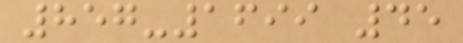857-1699 45
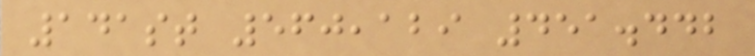141st 560,129 451.442
